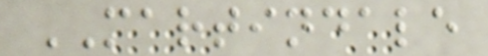MARTINDALE
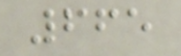665
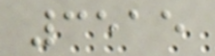3515
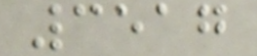3517
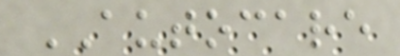AUTOCARE
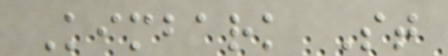Kimbark St
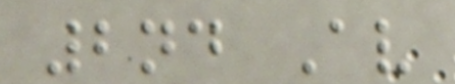2nd Av
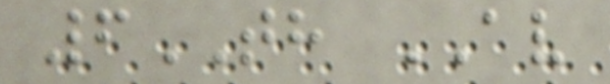6TH AV
